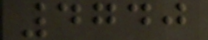4740
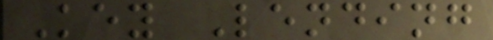Key Lending
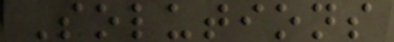Solutions
